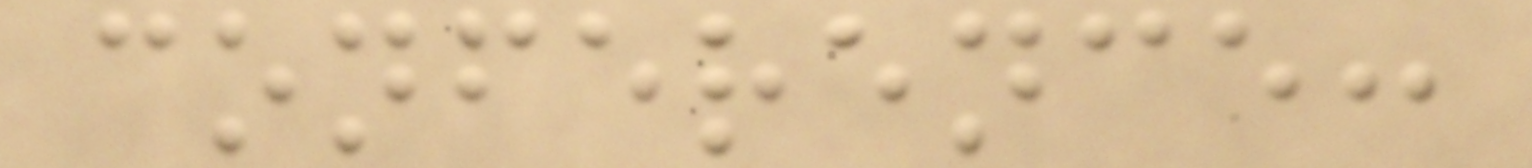conference:
